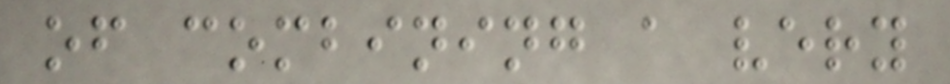of combining a very
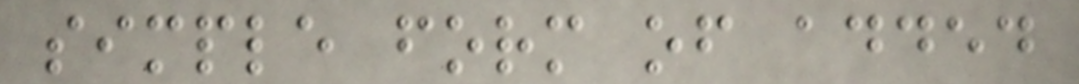simple form of added
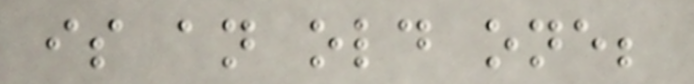is an old one;
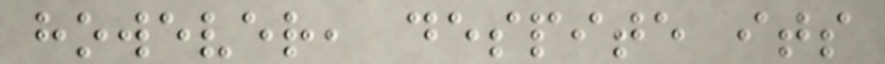however, despite its
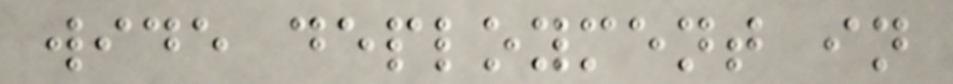wide deployment in
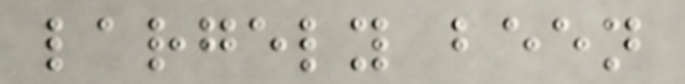largely been
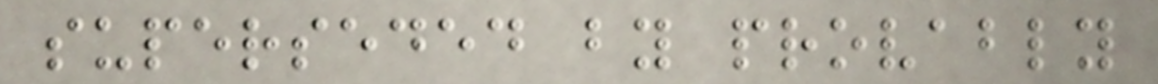superseded by provably
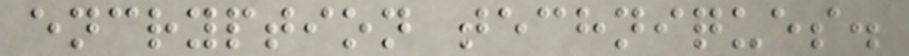encryption techniques.
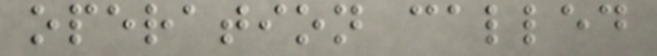operation called
